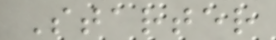Starter
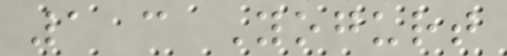1 c Yogurt
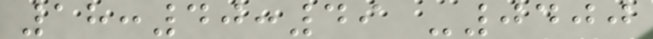18:40:49 -0400
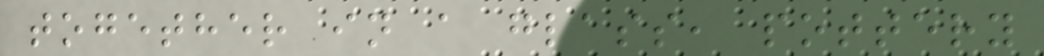together in a glass, pottery
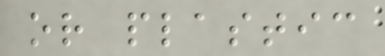or plastic
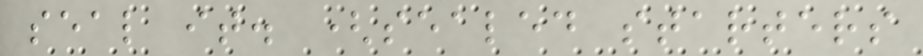seal it. (sealed starters
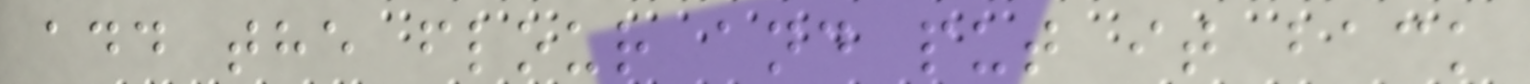add the flour and put it back
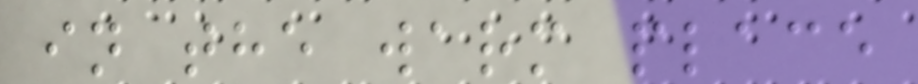in the warm place
